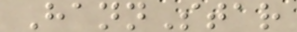HannStar
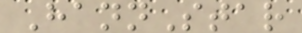HannStar
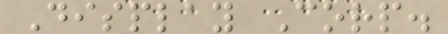Display Corp.
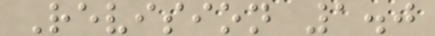Revision 1.0
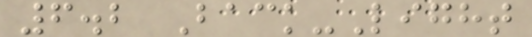6.2 Back-Light
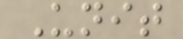Unit
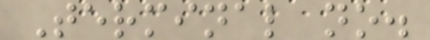Terminal no.
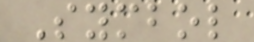Symbol
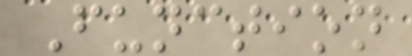Function
